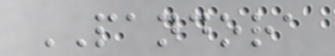PANDORA
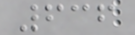636
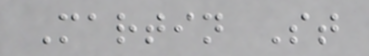Martin St
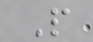P
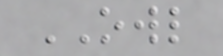OWL
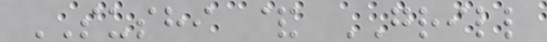SUSHI & GRILL
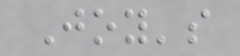Joy's
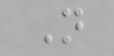N
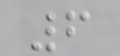6
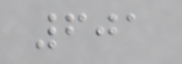601
